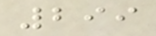299
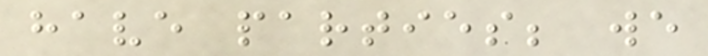have parties; we
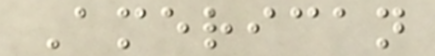American
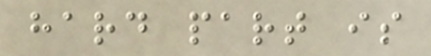hard part is
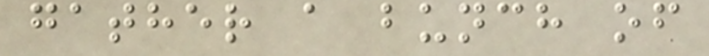gather a bunch of
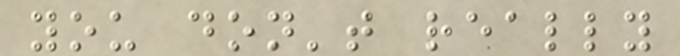you don't really
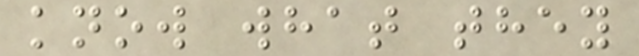know what they
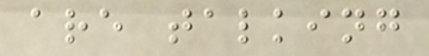are talking
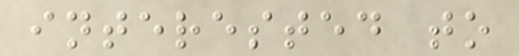interested to
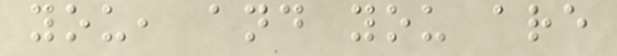you, and you are
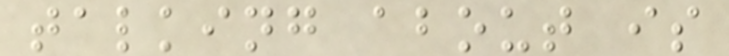talking about is
